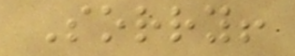Sorry!
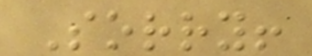Sorry!
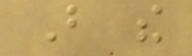But the
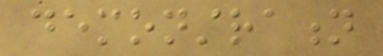demonstration
